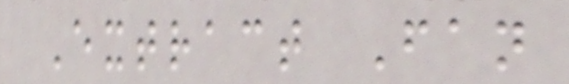Extract Fan
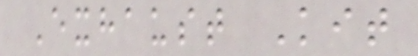Exhaust Kit
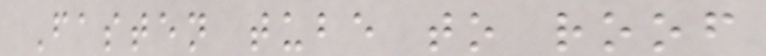Fasten tube to roof
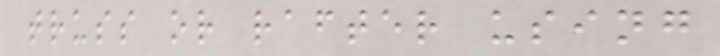truss or rafter using
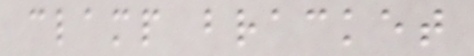clamp bracket
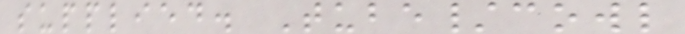supplied. Tube/cowl
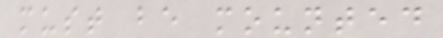must be mounted
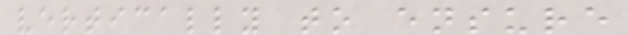vertically to ensure
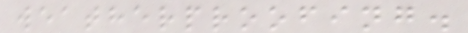weatherproofing.
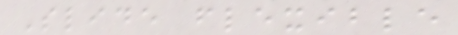Slide flexible
